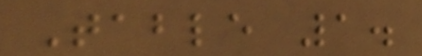Table 1.
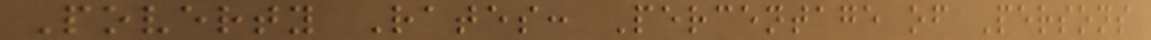Poverty Rates: Percentage of Persons
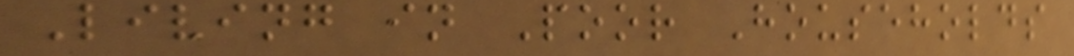Living in Poor Households
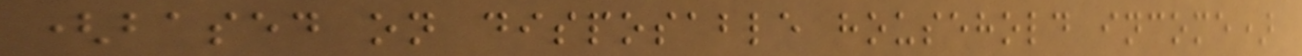(based on disposable household income)
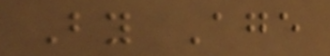By Age
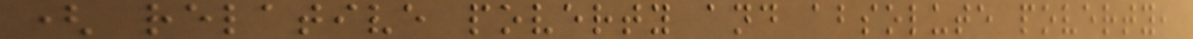( relative poverty and absolute poverty,
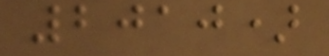2010)
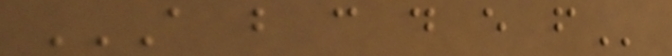A B C D E F
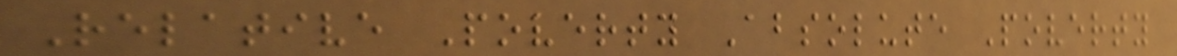Relative Poverty Absolute Poverty
